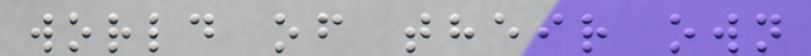world of their own
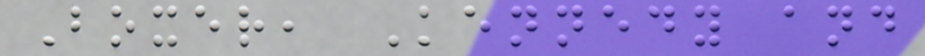Boxer, Kennedy and
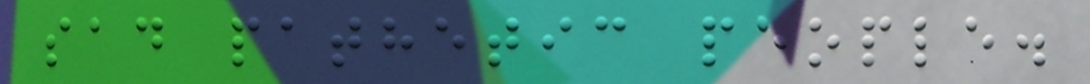sad pathetic people.
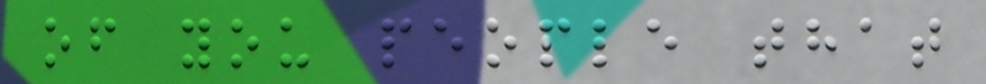of you people that
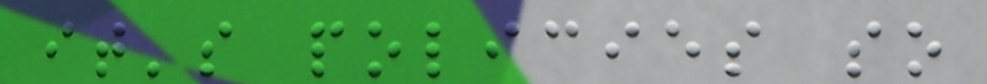it's policies so
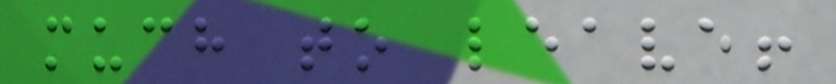much to leave!
